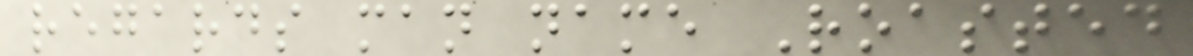regards man name Roasted
